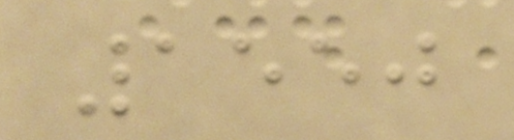1550
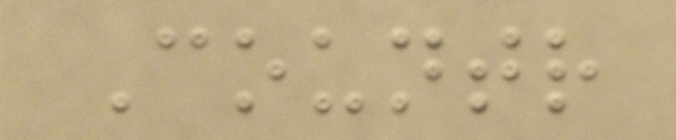Countr
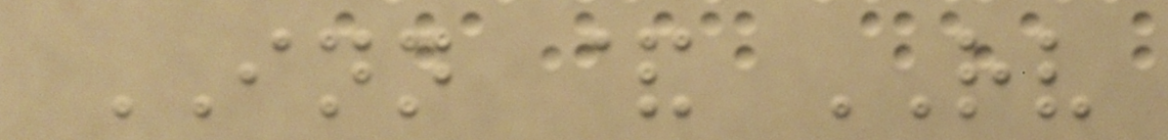INN & RV
